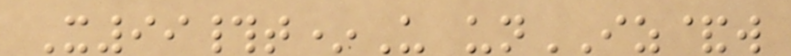X99#t*U unIZ&w
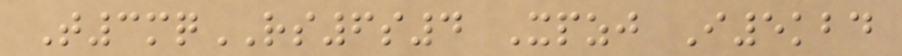T3mqRS6s4 Xpzj I5kbd
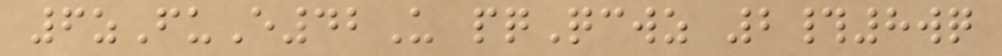6zFuE42U pqQcwz 2#8wq
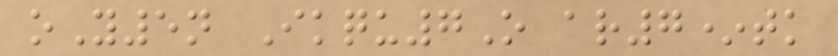oY5n Ikqu7O ar7*tk
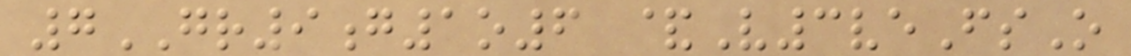7GR9g1o6 &V3veFsO
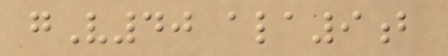gV40 ala9b
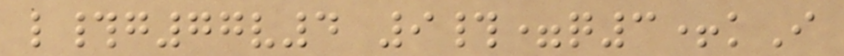l#g77v4 9#=q3+kI
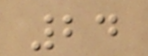24
